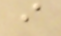i
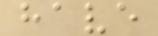have
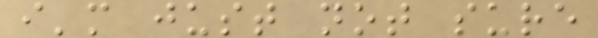i'm just not sure
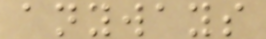anyways
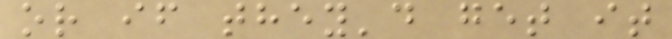or if they'd get it
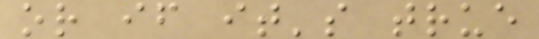or if it's true
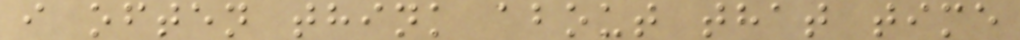i often think about that time
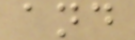and
